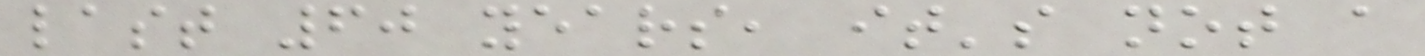last 60 years, it's not a
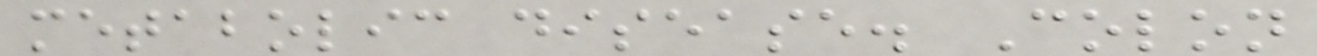metabolic disease. Colon
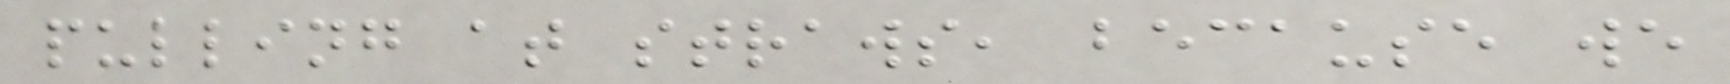pulling at straws, because we
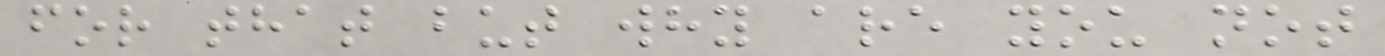for that but why are you not
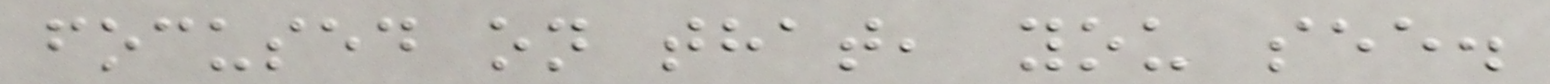focused on that, you see.
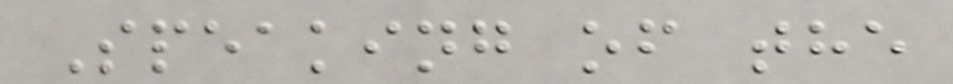Speaking of the
